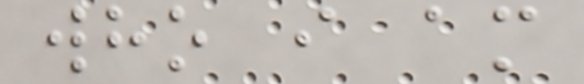who i am
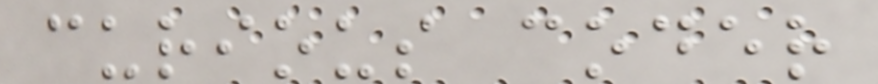curious coder
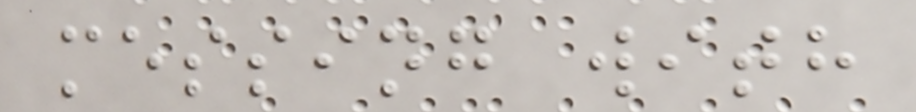messing with
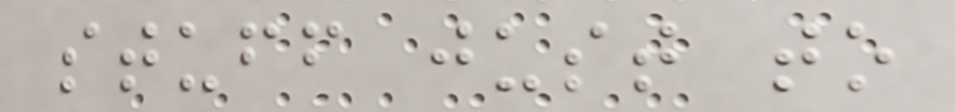stuff just to
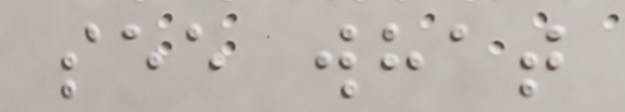see what
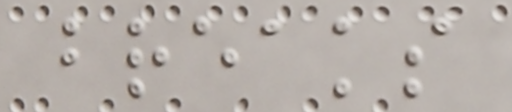breaks
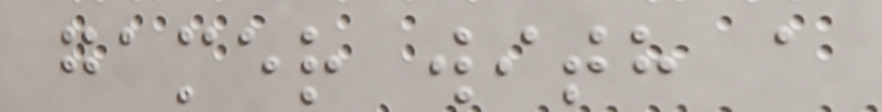gamer with a
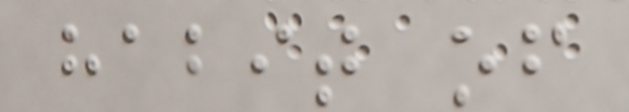habit of
